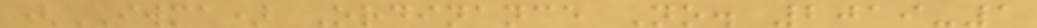(IWMA) Ordinance No. 2019-1
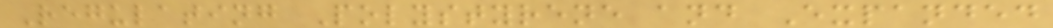Regulating Polystyrene and Expanded
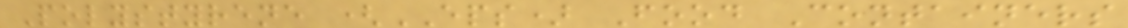Polystyrene (EPS) Food Containers
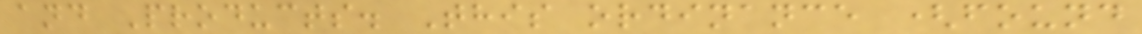and Products. This ordinance (found
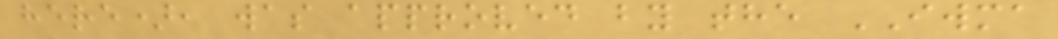here), was approved by the IWMA
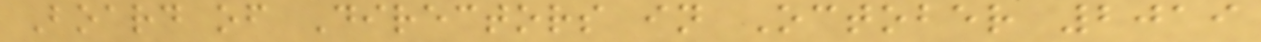Board of Directors in October 2019
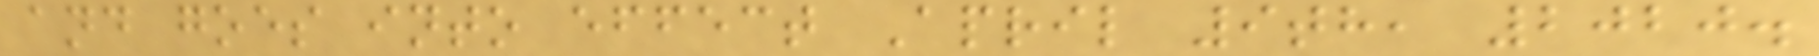and goes into effect April 9th, 2020.
